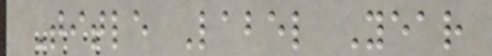Title Label Year
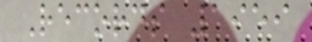Records 1959
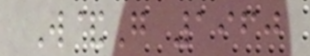W&G 1960
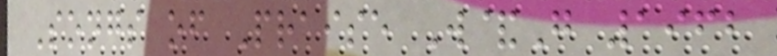Songs of Praise W&G 1962
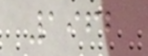1962
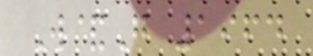W&G 1964
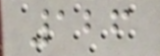126
